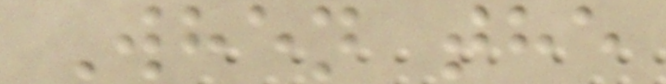When the
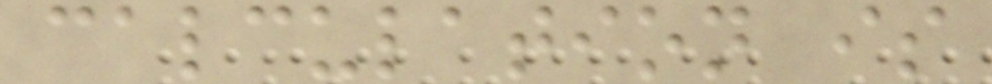calculation is
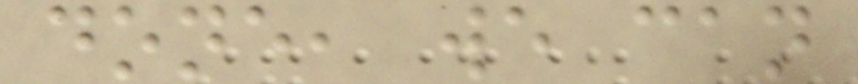done, we can
